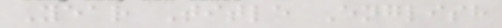Year Title English
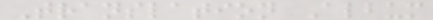Translation Album
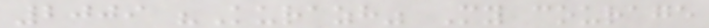2009 "Kurazh" My courage
